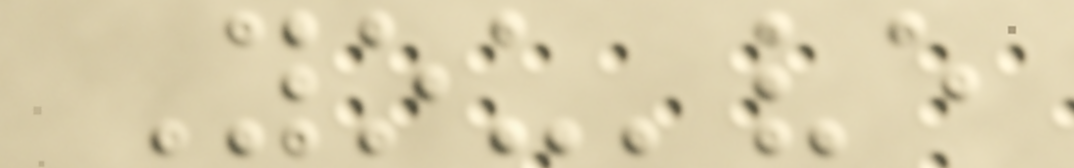You've
